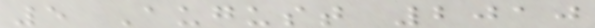5 August 2010
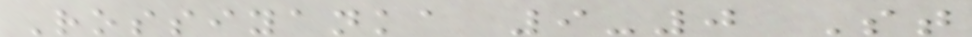Rossiyanka 9-0 St
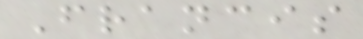Francis
